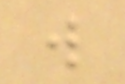w
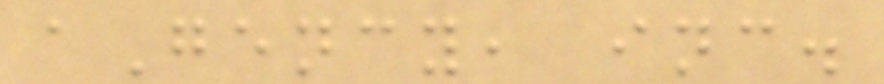aGency, inc.
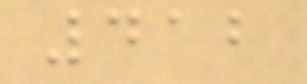412
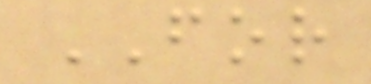FOR
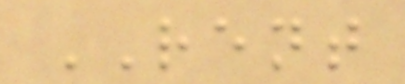RENT
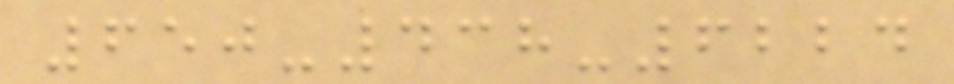650-438-6224
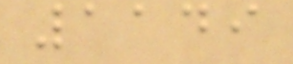1149
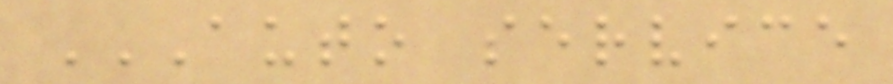AUTO SERVICE
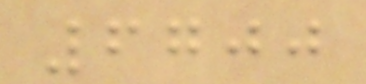6700
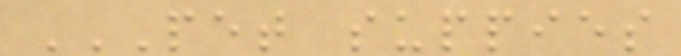PET SUPPIES
